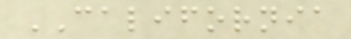CALIFORNIA
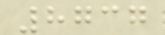8737
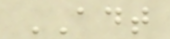ADT
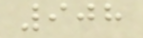908
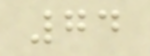74
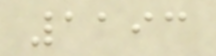1193
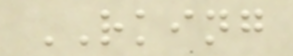RKING
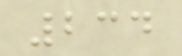234
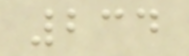234
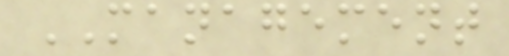MANAGEMENT
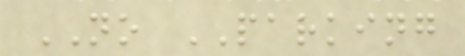NO PARKING
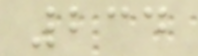234
